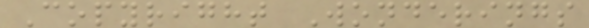Copyright Wonderings
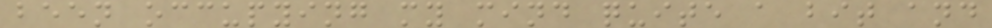been occupying my mind quite a bit and
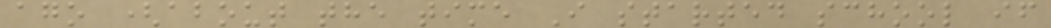ago (about the time I started school if
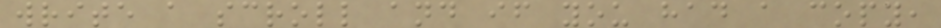write a scroll and if you had a copy,
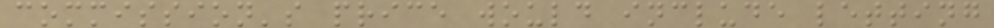commission's price would include letting
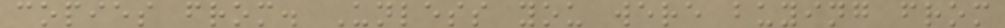copies from. Unless you were buying from
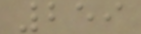259
